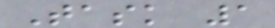Task 1
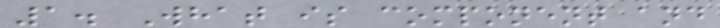1. What is component and
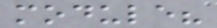module?
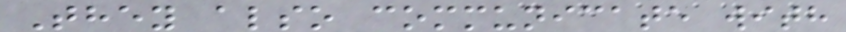They also communicate with
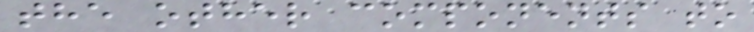the other components to
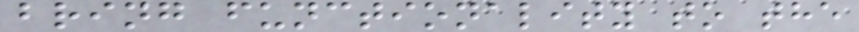bring functionality to the
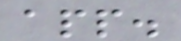app.
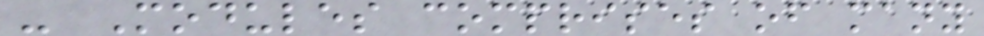- Modules comprises of many
